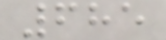685
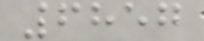6857
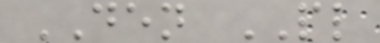DEN PL
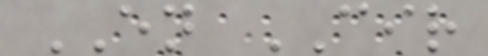EN CIR
